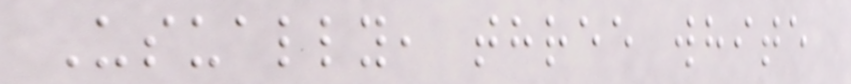Usually, three white
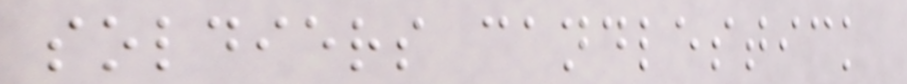soldiers candlestick
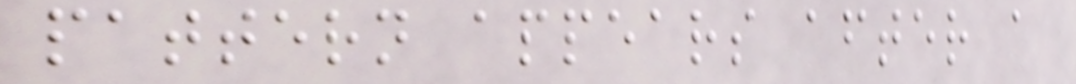pattern appears after a
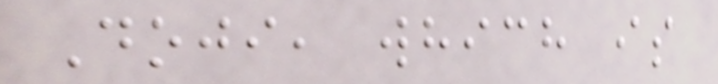Doji, which is
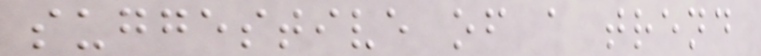suggestive of a trend
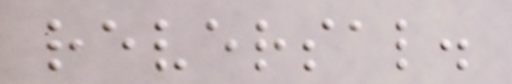reversal.
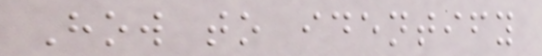How to identify
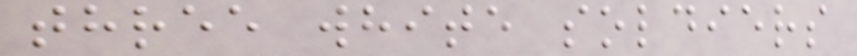three white soldiers
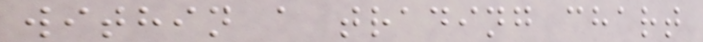within a trading chart
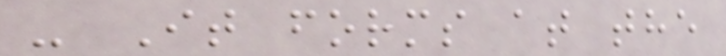- It forms at the
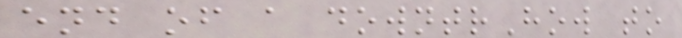end of a downtrHow to
